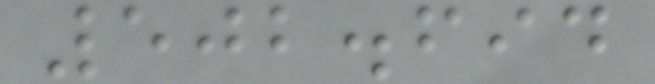502.694
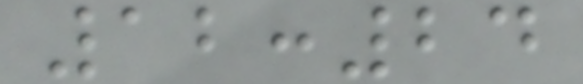12:24
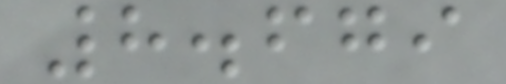8.679
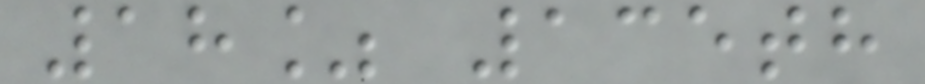18% 135th
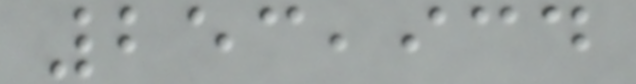253,934
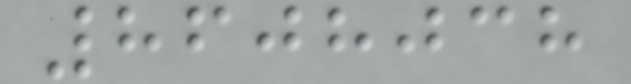8608038
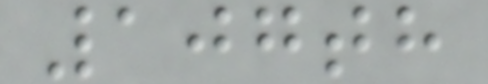107th
